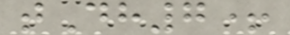tDh7+
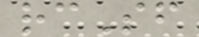rcSf
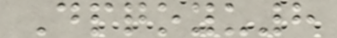Dpqoyu8
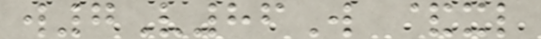w7V86W &xl
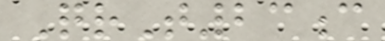QrT23c
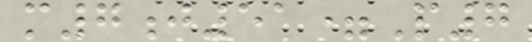m7j51=P7
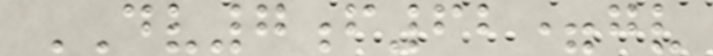DV7f62=gv
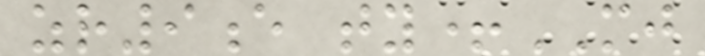zr9e ty+MJ
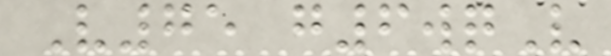V75 g6wqV
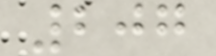207
